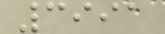3991
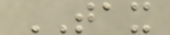TAX
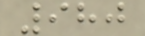980
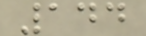144
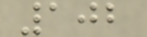102
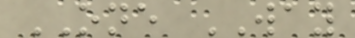ONE WAY
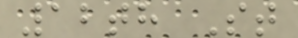12th St
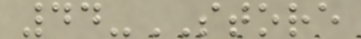44-STORE
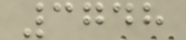3748
